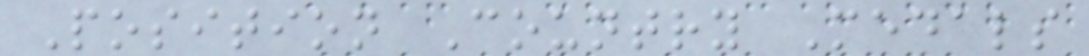Position Country Medals
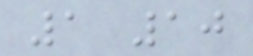1 10
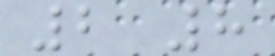2 8
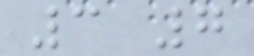3 7
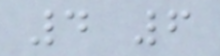4 6
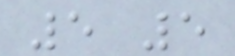5 5
